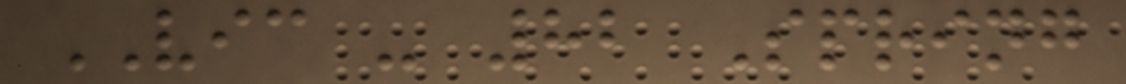VIC - 82 Spring
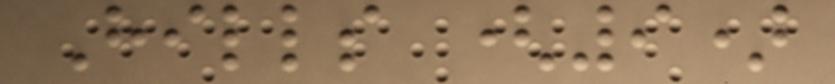Hills (9)
